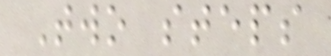Two steps
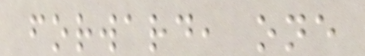forward, one
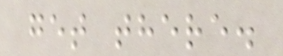get there.
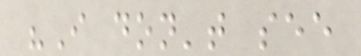"I don't see
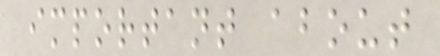important about
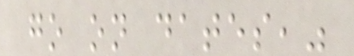go on dates,"
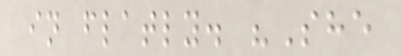in flatly. "She
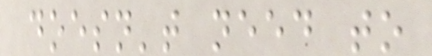doesn't need to
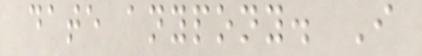date anypony. I
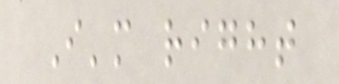I'm right
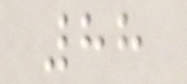88
